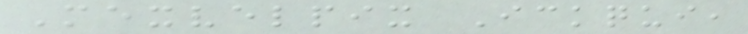Mexvelpix Ickqui,
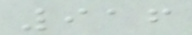916
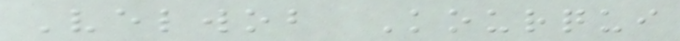Velwob Kourqui
